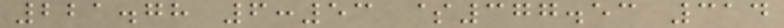221.78 6:53 $377.53 314
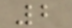2
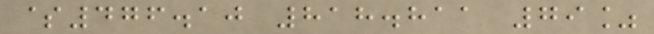$476.10 818.811 79%
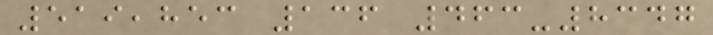519,853 136 463-8347
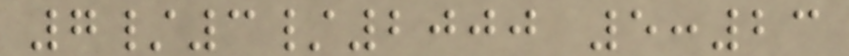7/3/2000 5:23
